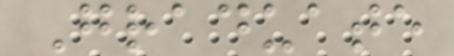Graduate
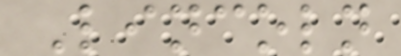Lincoln
